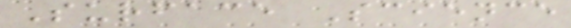Surface Science
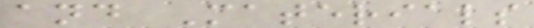and Materials
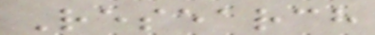Research
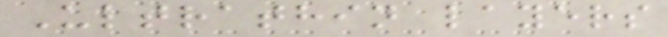Ultrathin layers
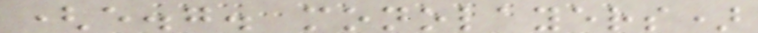(e.g. monolayers)
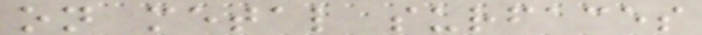on metal surfaces
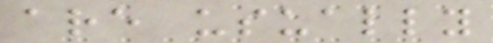are usually
